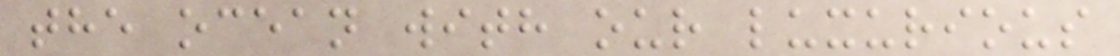the ocean with our luxurious
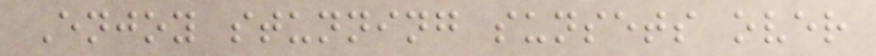Enjoy stunning sunsets over
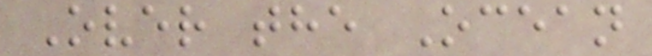Over the Ocean
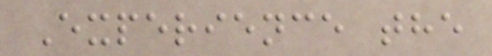Experience the
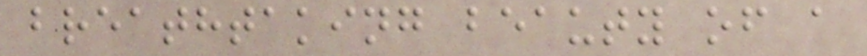breathtaking beauty of a
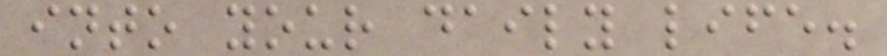into your daily life.
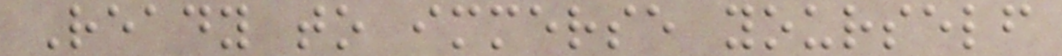Ready to immerse yourself
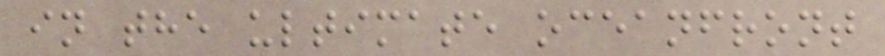in the ultimate oceanfront
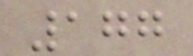177
